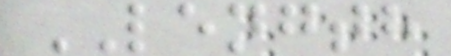LENGTH
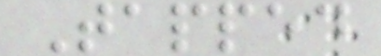Tapped
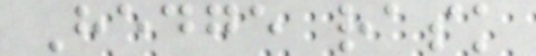Hedge rask
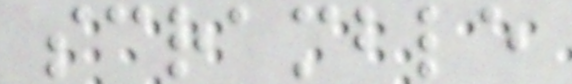scramble
